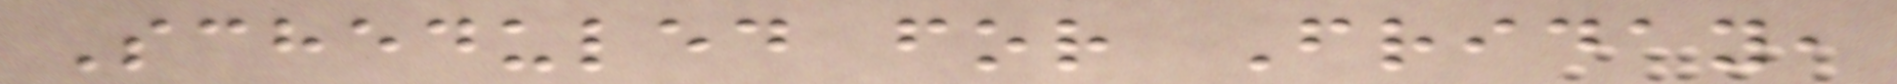Scheduled for Friday,
